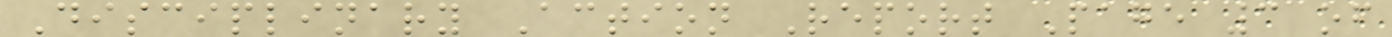Disciplinary Action Report Page 3 of
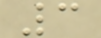3
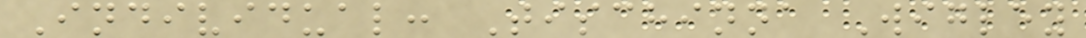Individual: Tischinna Wigley
